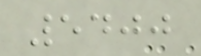5400
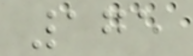175
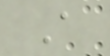A
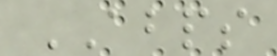ABPS
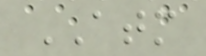ATM
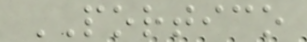PORTICO
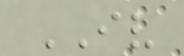IV
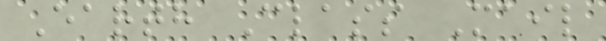Earth Class Mail
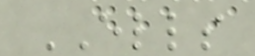ELLS
